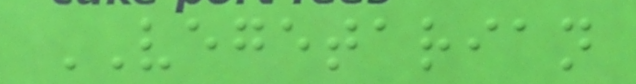VEGETARIAN
